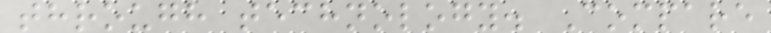through technology. Compare
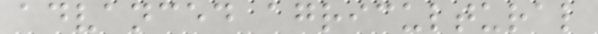advanced agricultural
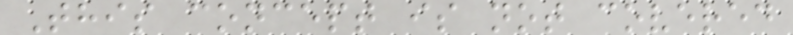This concept is not covered
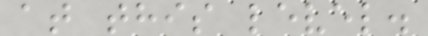at this level.
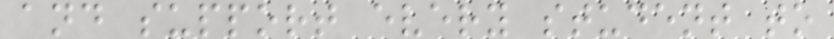and support every student to
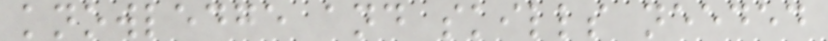knowledge and skills needed
